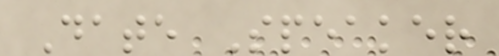Date Speaker
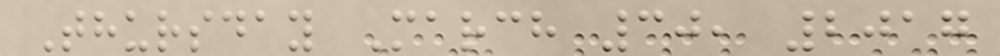Thursday March 30, 2017
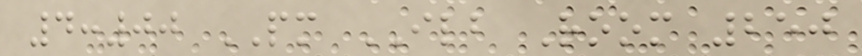4:00 PM ILB Room 250
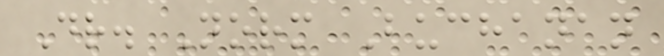Dr. Norm Buchanan
